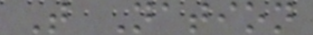T Nation
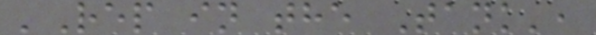'Rep in the Tank',
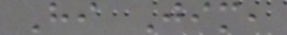Hi Jim,
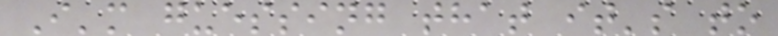I'm guessing that it's to
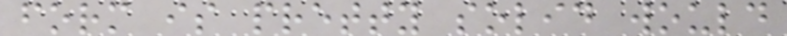form is pretty solid would
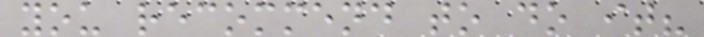you recommend to do it?
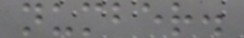number.
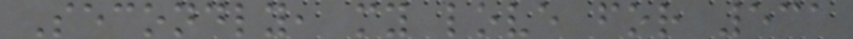Secondly, my love for 531
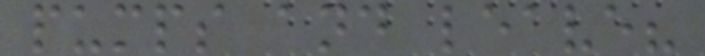pumps and leave?
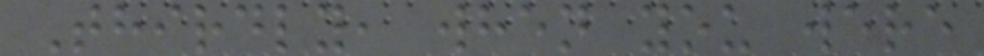Thirdly, when you were
